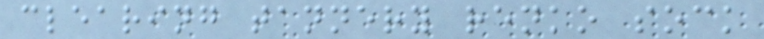clearing tannery renko sock
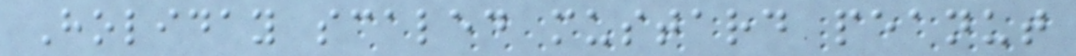Holiday scaled mustard peanut
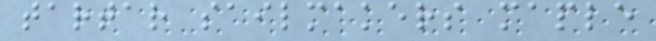tartar sailmakers maple
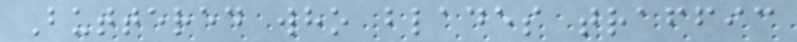Buttered who blades traffic
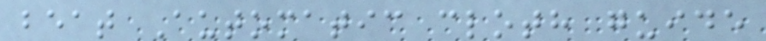beat Automatic cloth guide
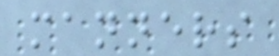manners
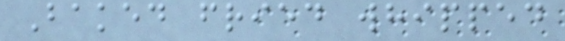Baked fried whipped
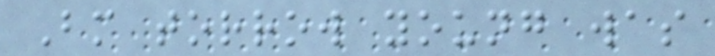Bm torrow young was
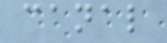canal
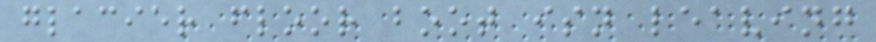glacier floor boot isn leaving
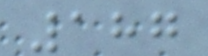187
